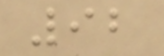92
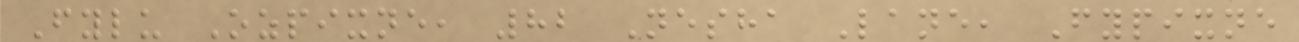Fylu Ozpixne, 82 Nesha Lane, Fypixne
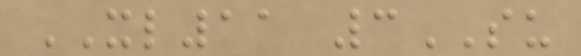XL11 3SU
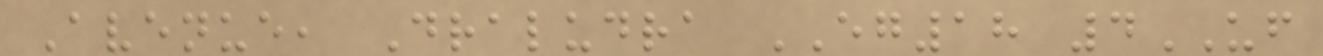Avenue, Draludra EG18 4UF
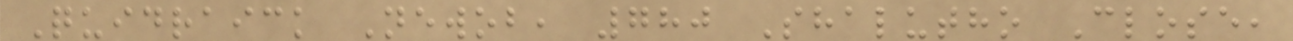Quidraick Newob, 780 Shalutho Close,
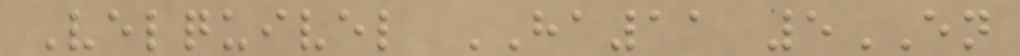Velquivel HA11 5EN
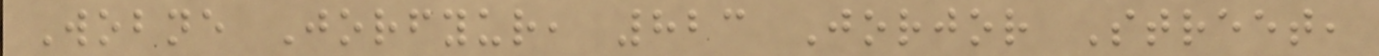Wobne Jorfyur, 823 Jorjor Street,
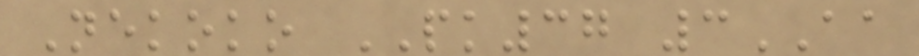Nekoko PK37 3AA
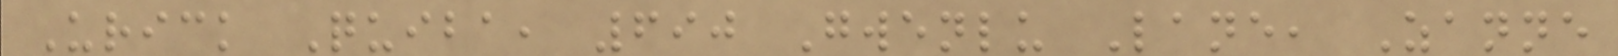Urick Quiba, 690 Gwenlu Lane, Zanne
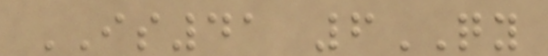IS41 6QY
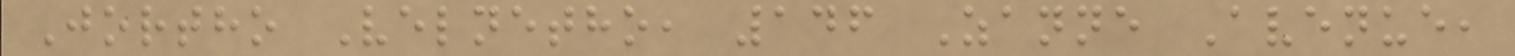Jortho Velnetho, 146 Zanne Avenue,
